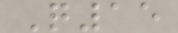Q15
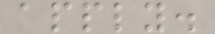apply.
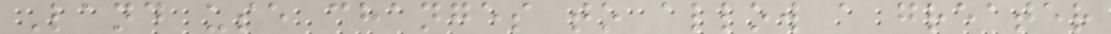Land use changes to allow a greater
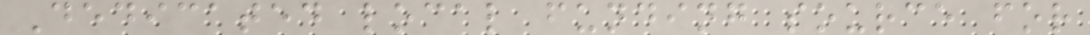Dedicated local funding source for
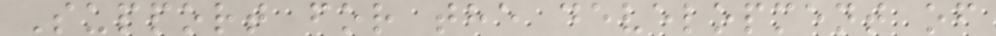Support for the development of
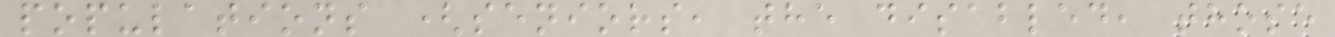populations (seniors, the disabled, those
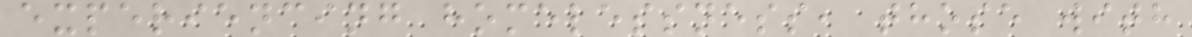experiencing homelessness, those with
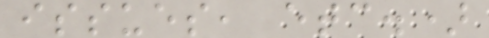issues, etc.)
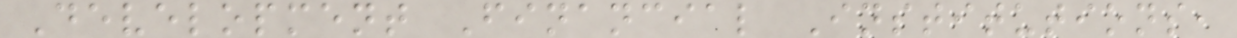Development Financial Institutions,
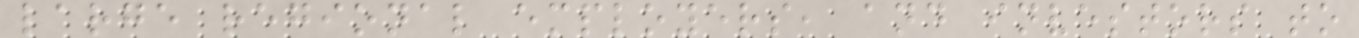large regional employers, and investors to
